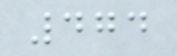474
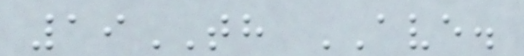19TH AVE.
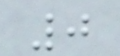0
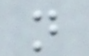n
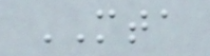MTA
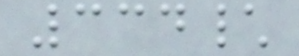334\
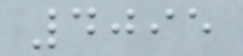4095
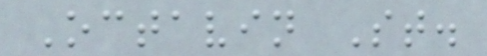Octavin St.
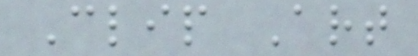Clip Art
